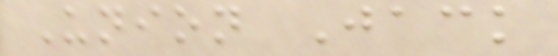Union Jack
